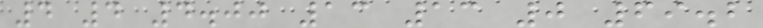4 4 4.00 13 13 0 69.2
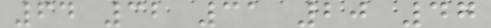64 32 31 20 47
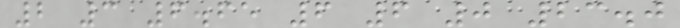2 3 6.65 6 6 0 23.0
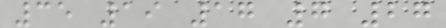35 19 17 7 27
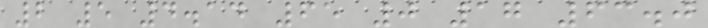2 5 4.14 65 0 17 63.0
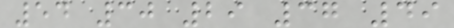54 30 29 37 49
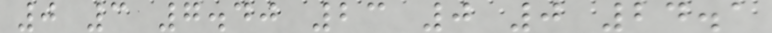0 3 7.40 23 0 0 24.1
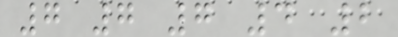7 7 7 4 2
